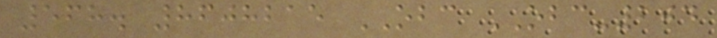568. 8608215 OBC OBC-204
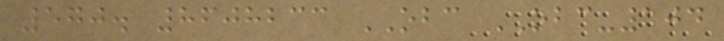570. 8608233 OBC OBC-104
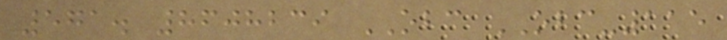571. 8608239 OBC OBC-115
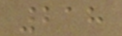218
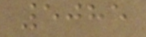5085
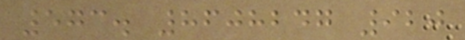573. 8608247 920
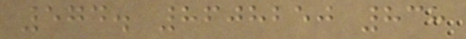574. 8608250 838
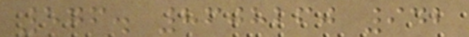576. 8608260 942
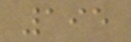195
